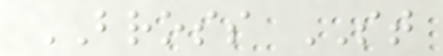BROSS ST
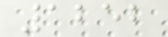1252
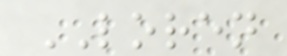LOREN
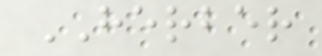HERBER
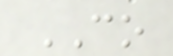CO
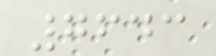7643
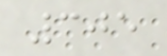305
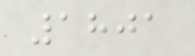1801
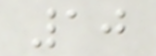10
